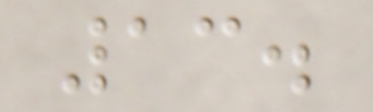13.
